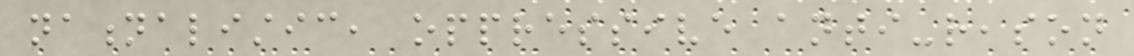nationalistic, oppressive anti-reason
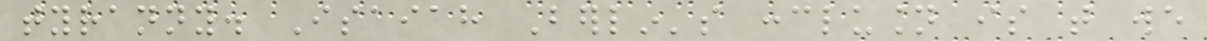tyranny. Isaiah Berlin's conclusion is that we
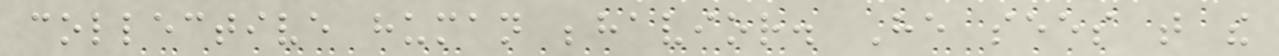collective human behavior. He sees that the
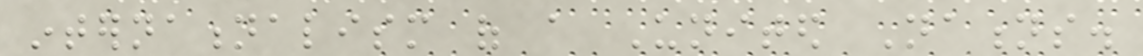internationalism of a United Nations.
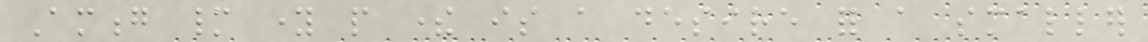Among many young people there is a desire for a smaller
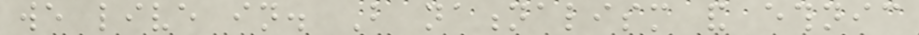we live in. But nationalism and ethnic
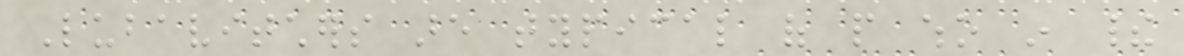Lubavitchers are typical of people who in their
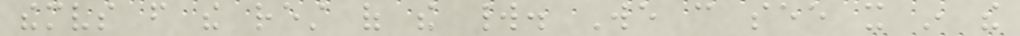themselves from the rest of the world. We can see it in the
